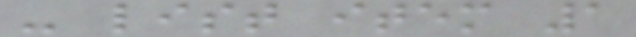- list item 1
